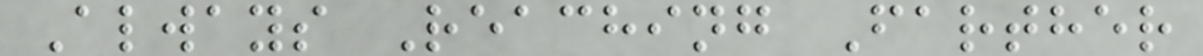Always Reaching Farther
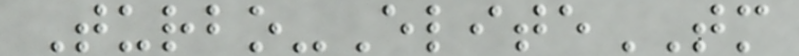Turbo-EliteTM
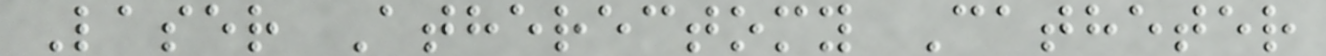Laser Atherectomy Catheter
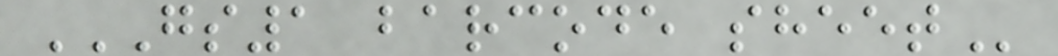GS1 BARCODE SHEET
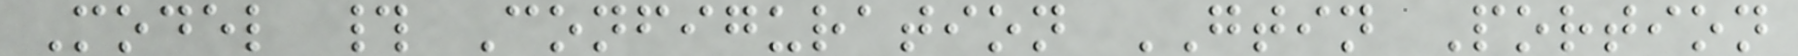Model # Configuration GTIN Portion
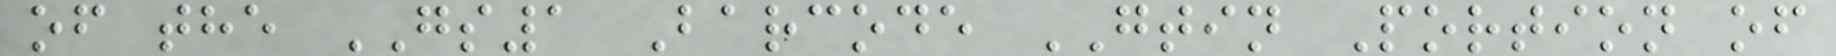of the GS1 Barcode GTIN Portion of
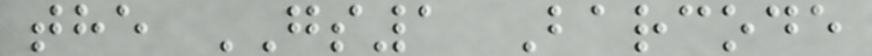the GS1 Barcode
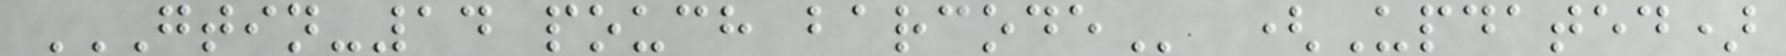GTIN-14 POUCH BARCODE (Updated)
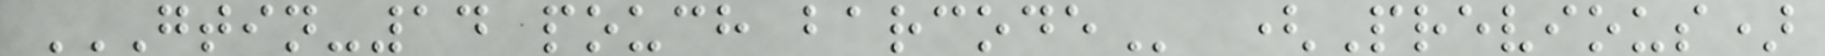GTIN-14 POUCH BARCODE (Previous)
